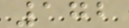172
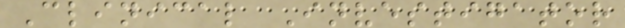Clinical Investigator
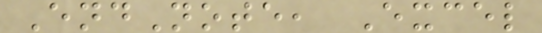EndNote, Excel
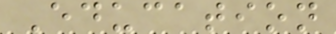Education
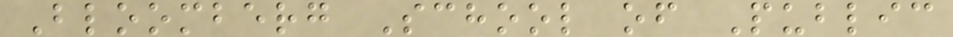Bloomberg School of Public
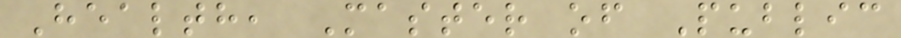Health, Master of Public
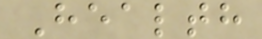Health
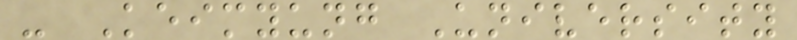- Keimyung University
